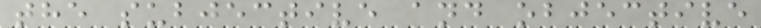the subjective and objective
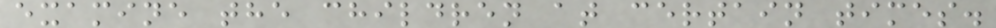examine the children at certain times.
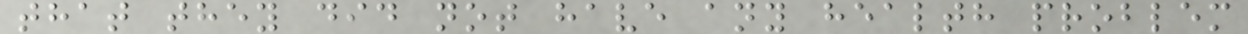that they did not have any health problem
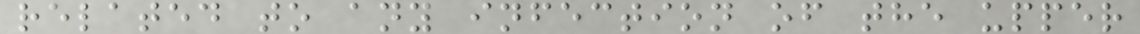related to any infection of the upper
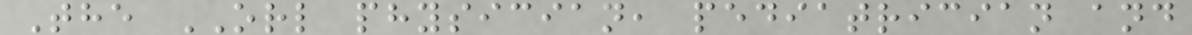The ORL physician, pediatrician and
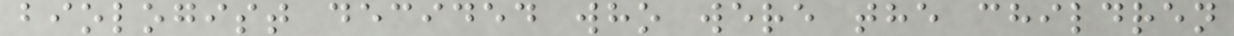biologist decided who were the children
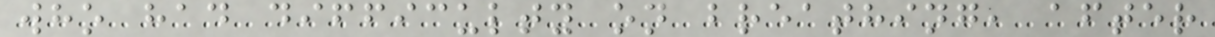who had difficulty on breathing, after
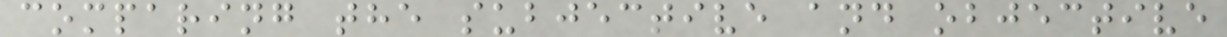comparing the subjective and objective
